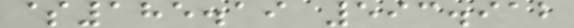$185.19 593.912
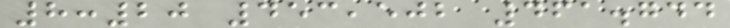8:20 453,502 461.744
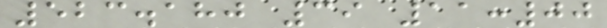523.180 39 11:00
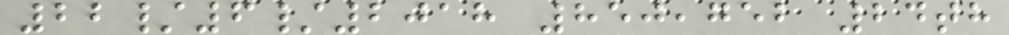22/6/2018 850,752 24th
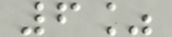6%
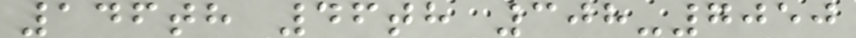146th 46th 308-7050
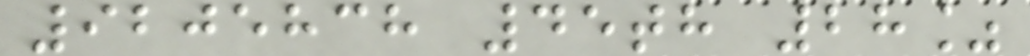9205838 45th 28%
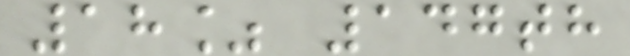18% 147th
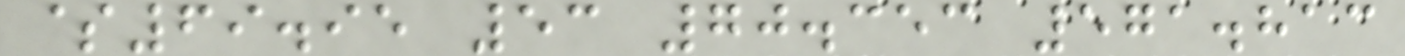$69.95 53 70.353 571.813
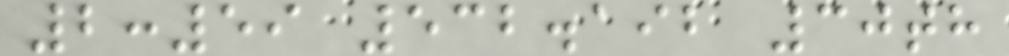2:59 532.192 30th
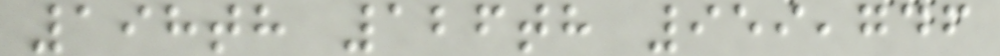198th 126th 959,746
